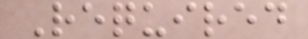Required
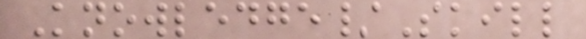Knowledge/Skill
